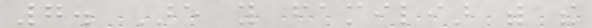7. Are you familiar with the
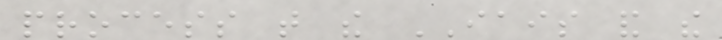process that the IAIS and the
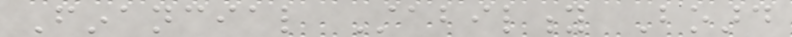Financial Stability Board
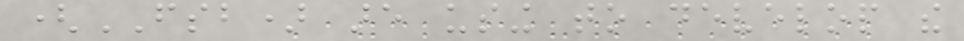(FSB) are using to develop the
